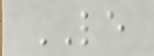LE
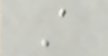A
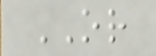OR
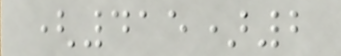(415)2
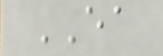EA
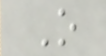O
